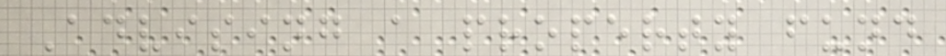Advising a property fund
